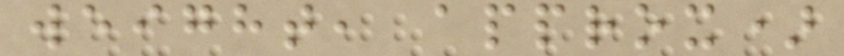weight, approx)
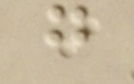g
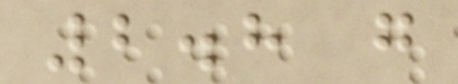2.8 g
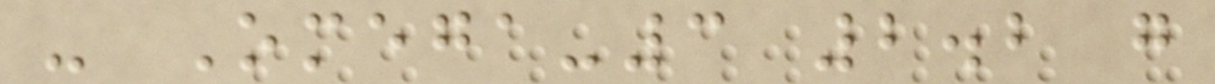- Omega-3 2.2 g
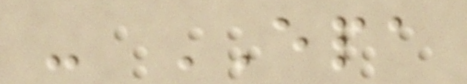- EPA
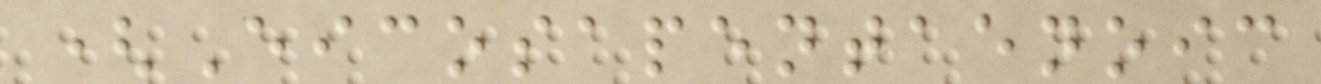(Eicosapentaenoic
